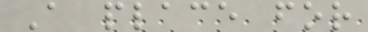A place for
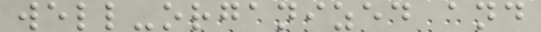well-organized and
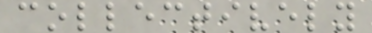collectively
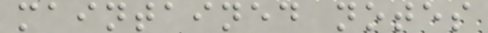maintained notes
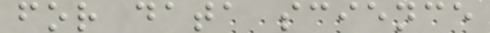for data science
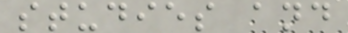studies and
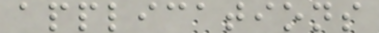applications
